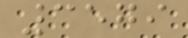3579
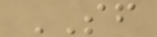SF
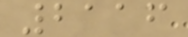2116
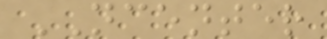NCENTER
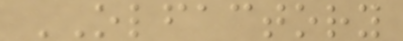OLFACTORY
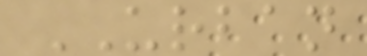URBAN
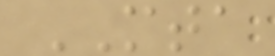MTA
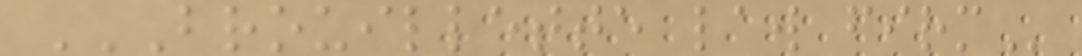BROUILLETTE LAW FIRM
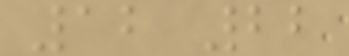12 22
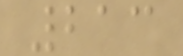213
